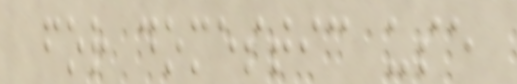for domestic use
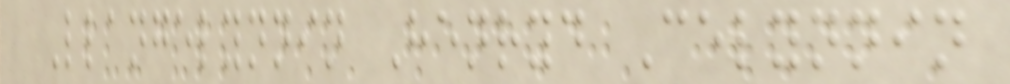Llangelynnin Henryd Celynnin
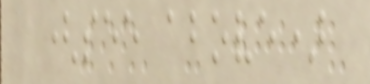(see above)
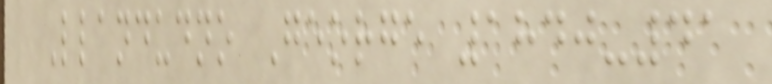Llandudno George 1840-41
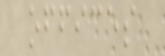offices
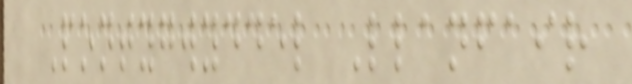Pontygwyddel Llanfair
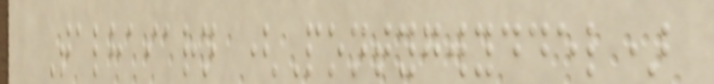Talhaiarn (Pontygwyddel)
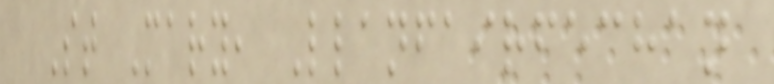St Mary, Llanfairfechan
